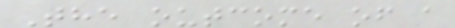The outcome of a
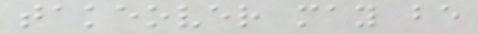takeover may be
